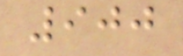900
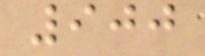900
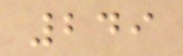249
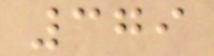379
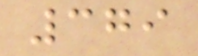379
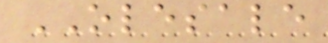OLESALE
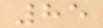85
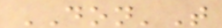DON'T
